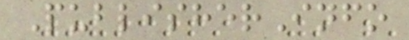PublisherInfo
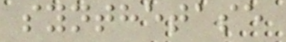synthetase
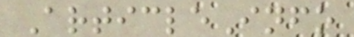ArticleInfo
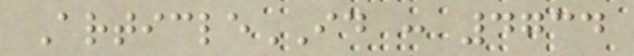ArticleID : 4734
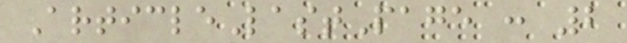ArticleLastPage : 2
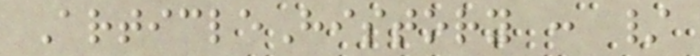ArticleHistory : /
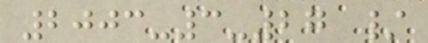2003-3-27 /
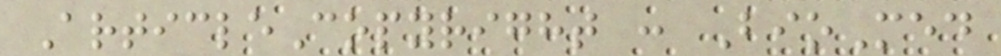ArticleCopyright : BioMed
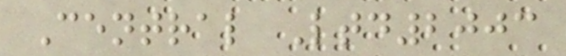Central Ltd2003
